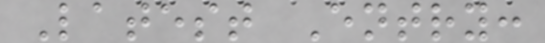Latest Entry:
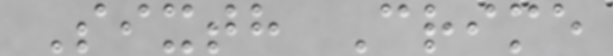Sixth Crime
